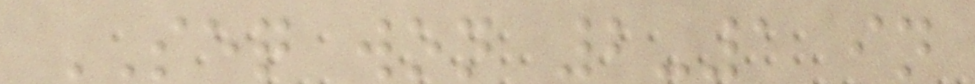SEQ won 2-1 in
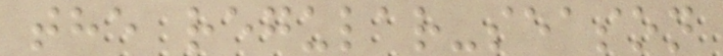the regular-season
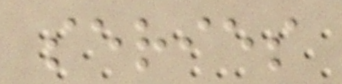series
